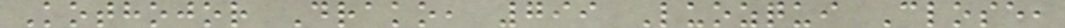Kothojor Drako, 799 Luozqui Close,
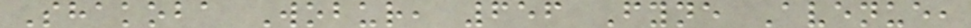Shakoba Wobur, 656 Fyne Avenue,
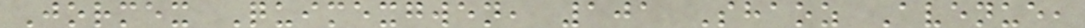Jormex Quimexgwen, 101 Shaoz Avenue,
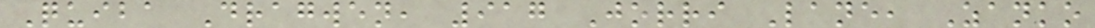Quiba Dragwen, 917 Jorri Lane, Zanko
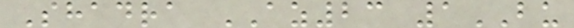Shadra AZ23 1BU
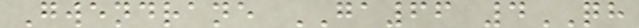Gwendrane GA66 4QH
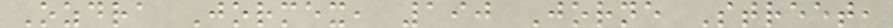Ozdra Jormex, 190 Jorne Street,
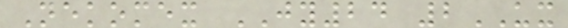Nekomex JY24 2UX
